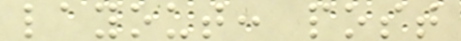layout: post
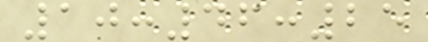10:46:25
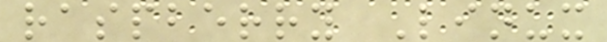raspberry Linux
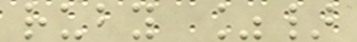ruby %}
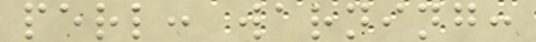perl: warning:
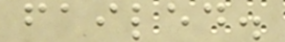failed.
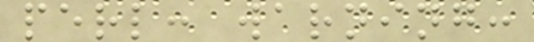perl: warning:
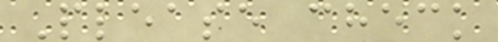Please check
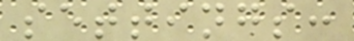settings:
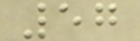57
